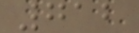712
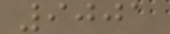9001
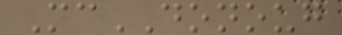McDONOUG
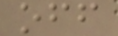off
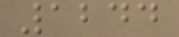1244
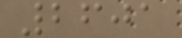2601
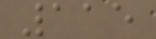115
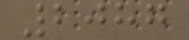2087
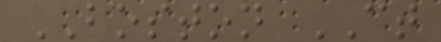BOSTON CT
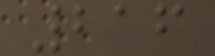216
